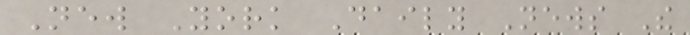New York Daily News The
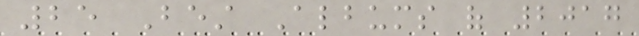25 Best Albums of 2017
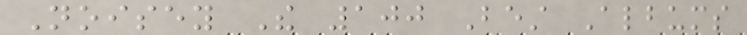Noisey The 100 Best Albums
